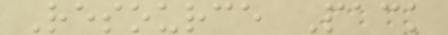Resource Pack
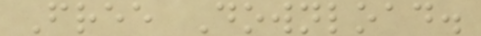Free Download.
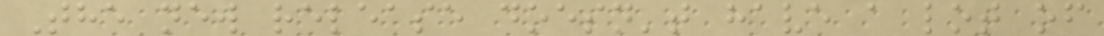The new release doesn't have a lot of
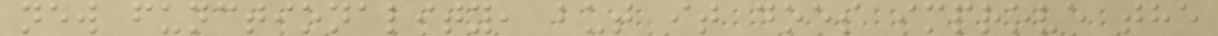new functionality, but it does improve the
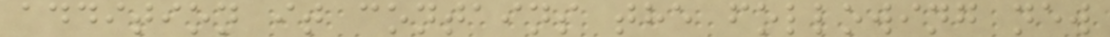addition it contains the following new
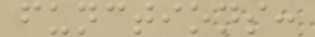functions:
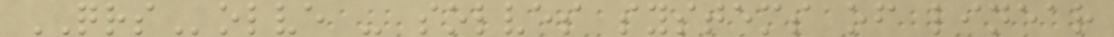QRSolve - solves systems of linear
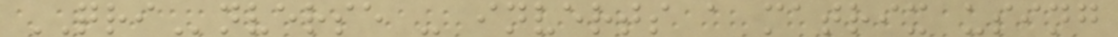QRInverse - inverts a matrix using
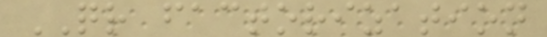QR factorization
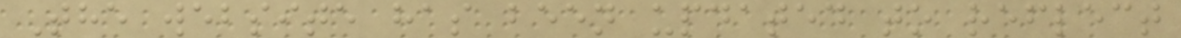The website has been updated to reflect
